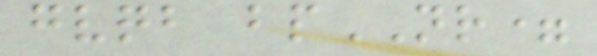gvqb bpNR=
